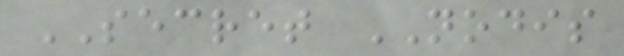SECRET NODIS
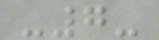-7-
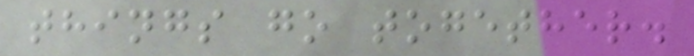things go together.
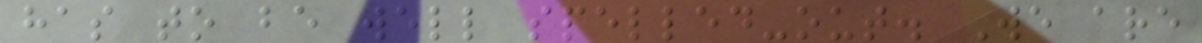has to be well spelled-out. We are
